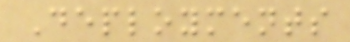Deployments
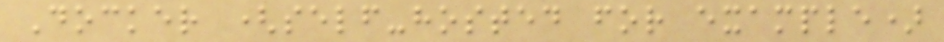Docker (self-hosted for example)
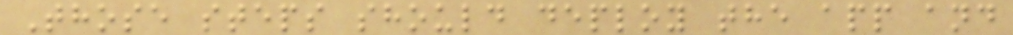Those steps should deploy the app and
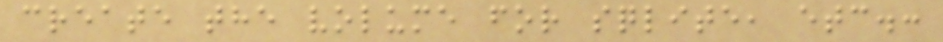create the volume for sqlite, etc.:
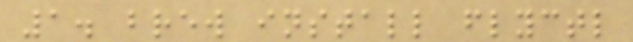1. brew install flyctl
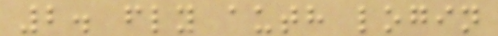2. fly auth login
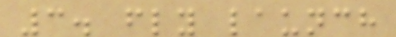3. fly launch
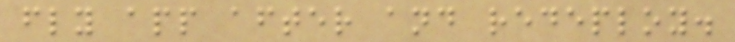fly app after and redeploy.
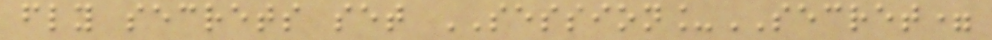fly secrets set SESSION_SECRET=
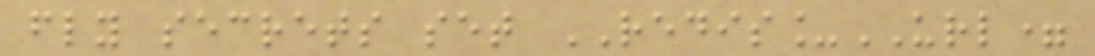fly secrets set REDIS_URL=
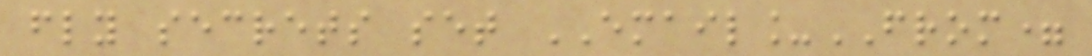fly secrets set EMAIL_FROM=
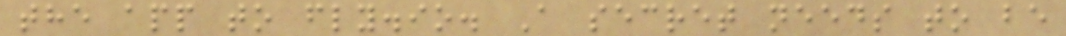the app to fly.io. A secret needs to be
